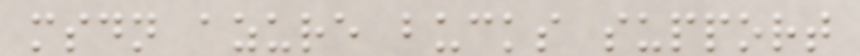msdn azure bucks support
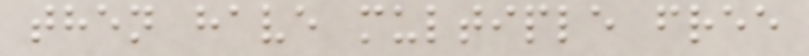then have multiple free
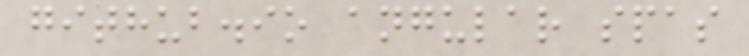github.io angular spas
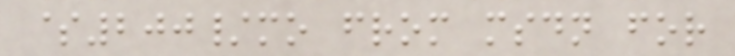$200/mo from msdn for
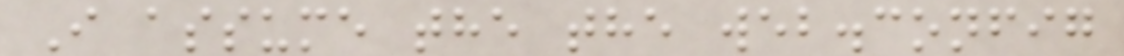I assume the the web.config
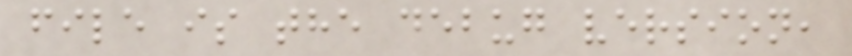file is the debug version,
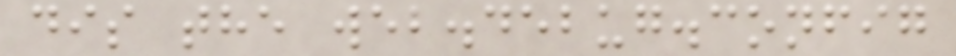dis the web.debug.config
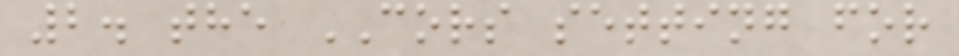2. the CORS setting for
